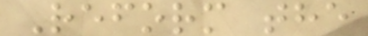Reform the
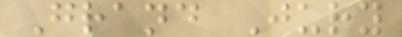Grand Jury
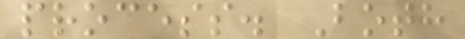process. Both
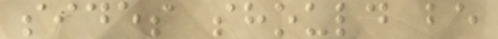sides should be
